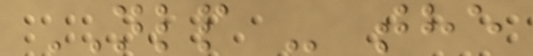NLP - the
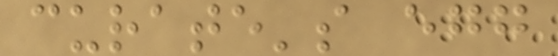curate's egg
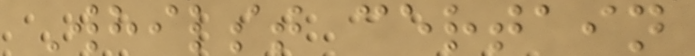Whilst certain
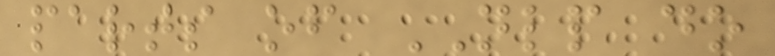parts of NLP do
